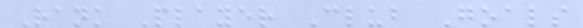Rank Player Club Goals
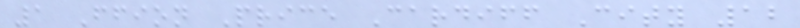1 Ffion Price Cardiff City 12
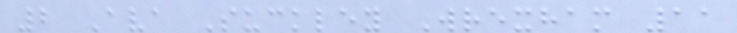2 Ava Suckley Wrexham 11
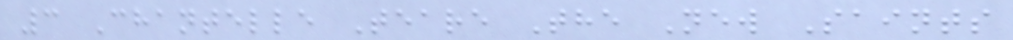3 Chantelle Teare The New Saints
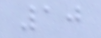10
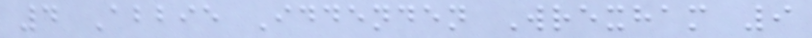4 Abbie Iddenden Wrexham 9
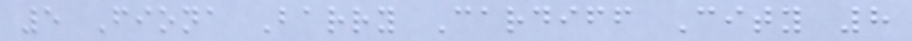5 Fiona Barry Cardiff City 8
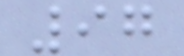97
